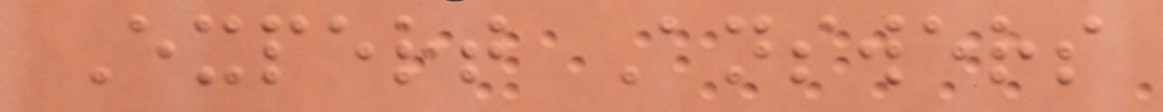Expert Answers
